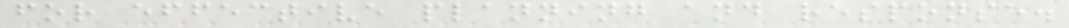for effective planning and response.
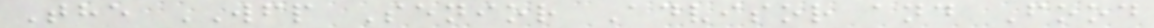The WFP Senior Advisor and Food
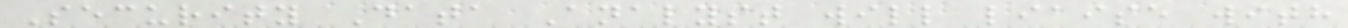Security Data Analyst will liaise with
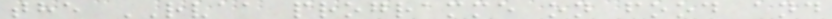the RVAA programme on food and
